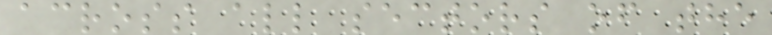across all sectors of the
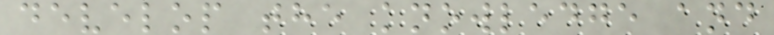develop the knowledge and
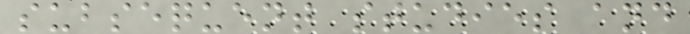subsequent studies and
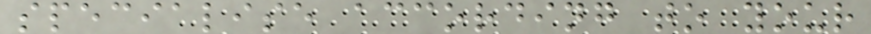specialise according to your
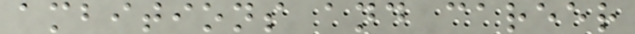ambitions and career
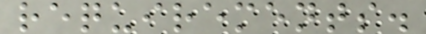requirements.
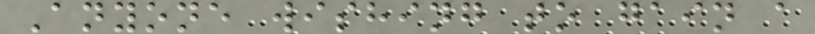Anyone wishing to gain a
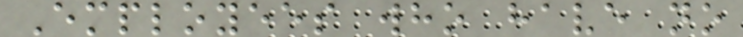Employees who have no
